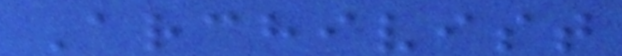Archivist
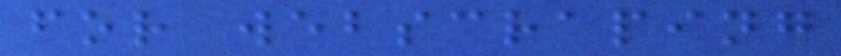for webscraping
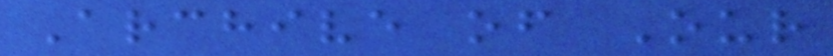Archive of Our
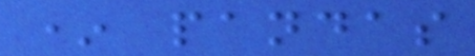* pandas
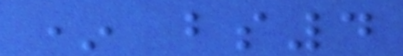* bs4
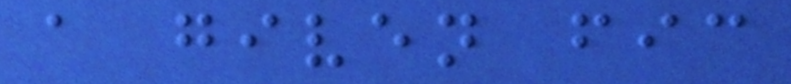a given fic
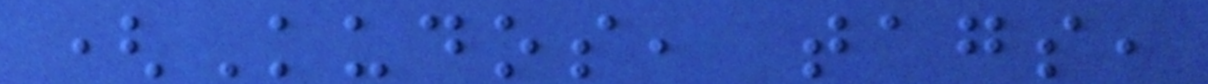(Kudos, tags,
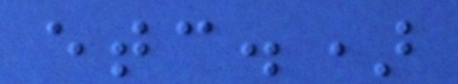etc.)
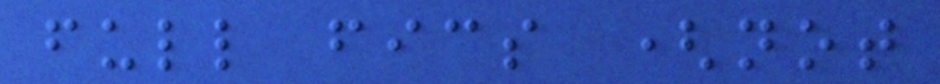full fics (not
